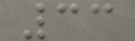33
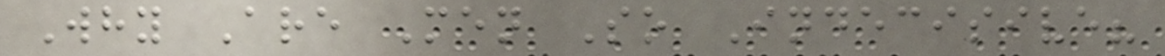Why Are Men So Indecisive?
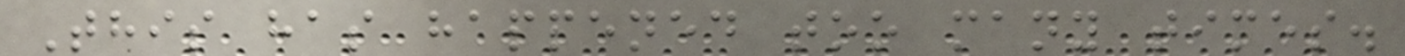This has happened too many times.
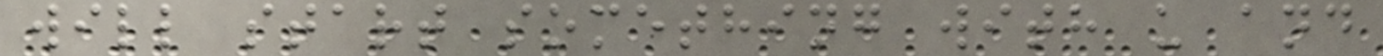will start something with u and
